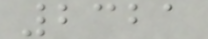2321
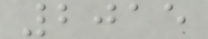2015
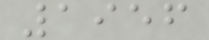1956
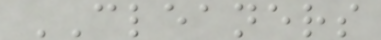CLEANERS
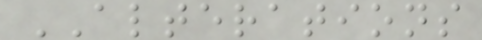ALTERATIONS
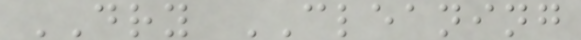DRY CLEANING
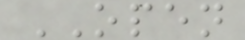OPEN
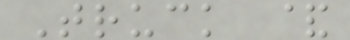Truck &
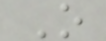O
